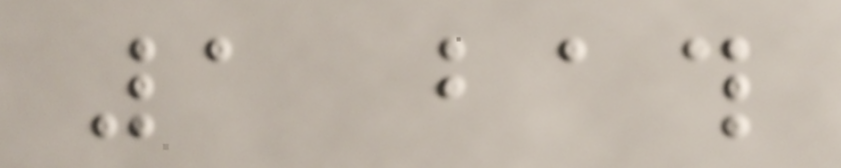1 bath
